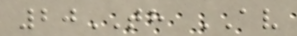20TH AV
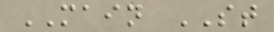MAIN ST
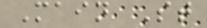Main St
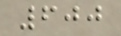600
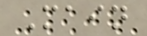Main
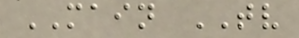MAIN TV
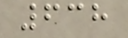638
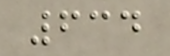634
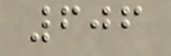606
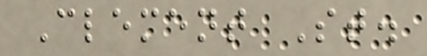Clement St.
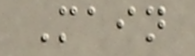Main
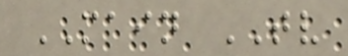MAIN TV
